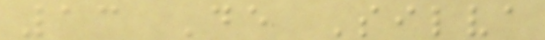13 De Silva
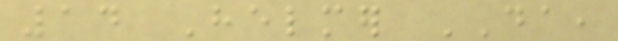14 Helmer DA,
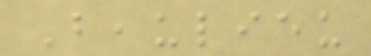Beaulieu
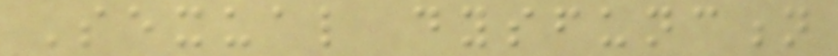Sexual dysfunction
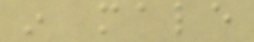in male
